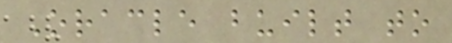Oracle built to
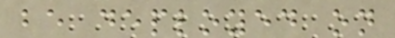be deployed on
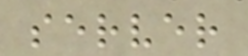server
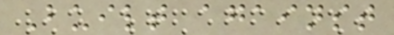Built against
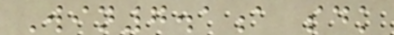Win7.1a sdk
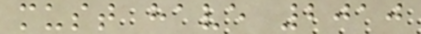must have 2010
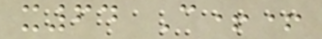x64 C++
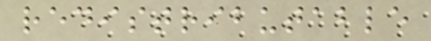redistributable
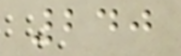240
